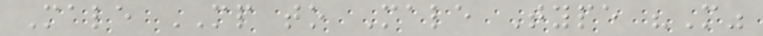Male MP to Male Type "M"
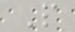P
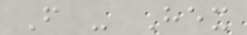F - Hex
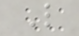L
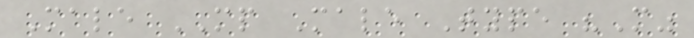Male MP Male Type "M"
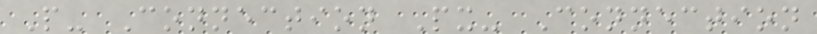P- Connection Px- Connection
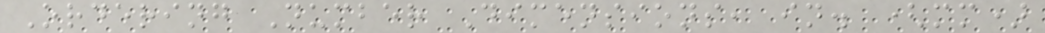Ordering Number Dimensions, in. (mm)
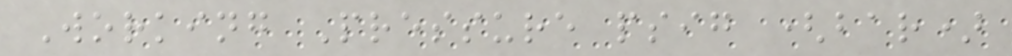Working Pressure psig (bar)
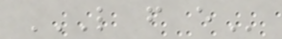L F E
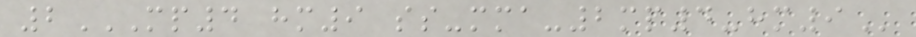2MP4 HM9 SS-MMA-2MP4-HM9
